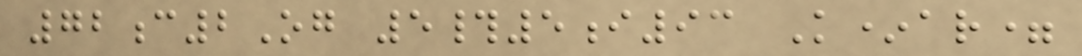72c2Og 5#5i93 K*ar=
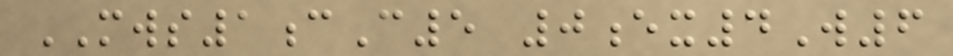MWS1cC5 0ex4W6
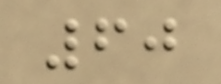60
